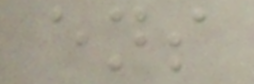ens
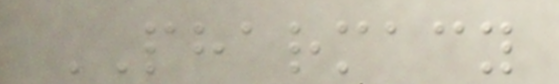PHARMACY
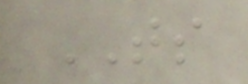TS
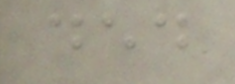ded
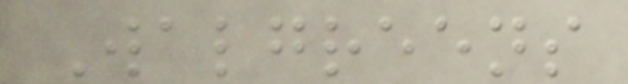Walgreens
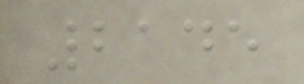2145
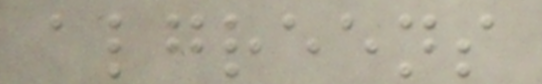algreens
